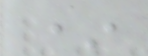*
